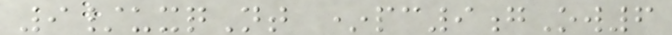9/uxqNt *pc9gOw6
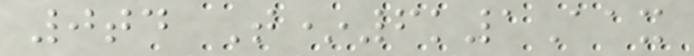0td T*6k1Aax
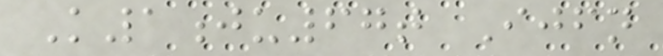K1ju67t Ijfn
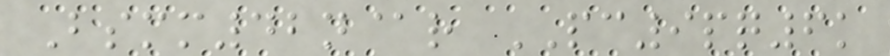Bsmm42n@r PC9pq6k
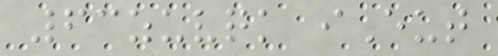63zuvqk iEut
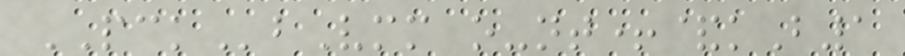PCKbVmm o-nt+&kB1
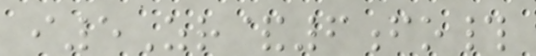i5Zr&6fo#
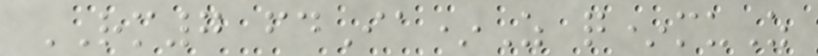RM7 fdIa*Z q*muZ
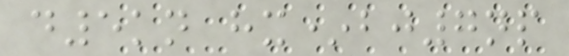d5kn hx*bj7np
